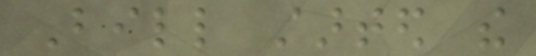Bill started the
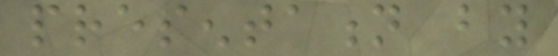presentation by
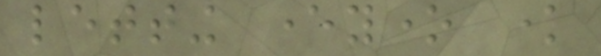letting everyone know
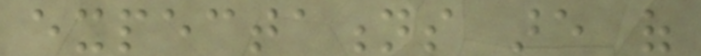expectations are of
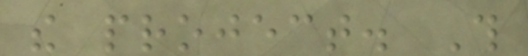the project. This
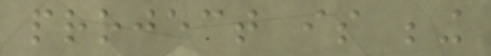project is being
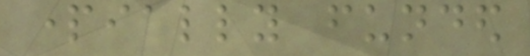partially funded
